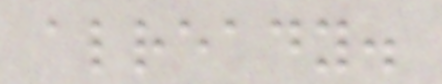already.
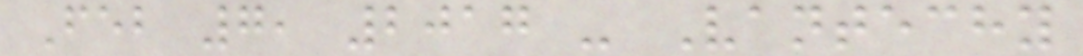Feb 7, 2017 - Vantechy
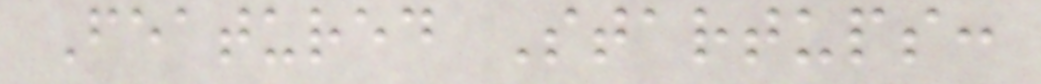Featured Startups:
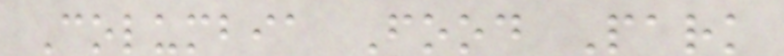Columbia Food Park
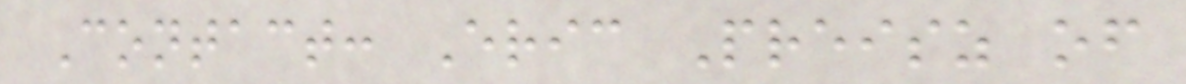Contact: Eric Preisz of
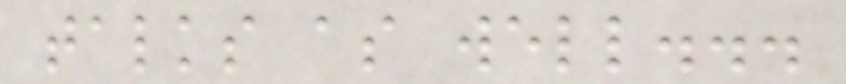talks as well...
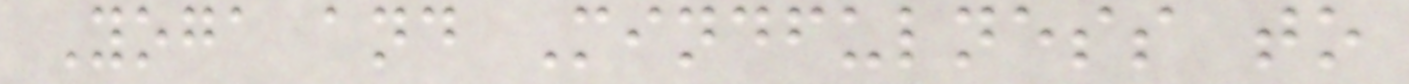Yoga and Mindfulness to
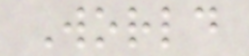World
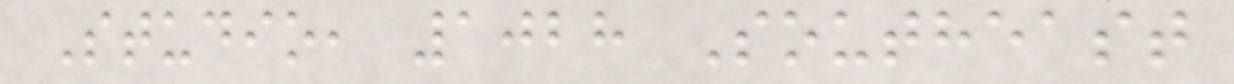Studio, 1028 Southeast
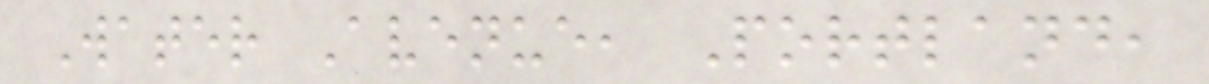Water Avenue, Portland,
